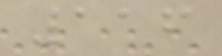116
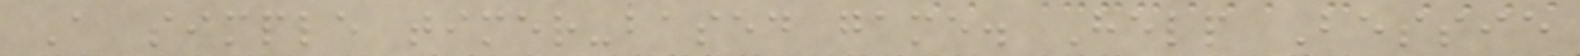A simple timer-based game. Help Bessie
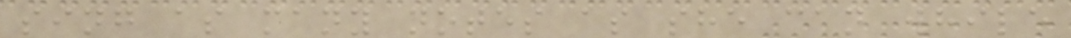sing as many notes as she can while
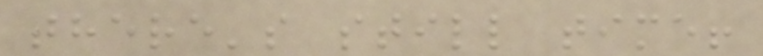there's still time!
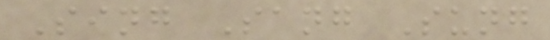Sing Sang Sung
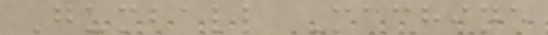Gumball Machine
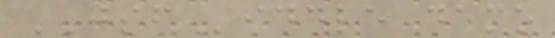JSFiddle demo
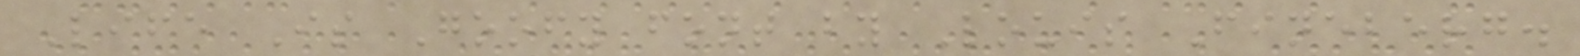Life Is Goofy font by Louis Fineberg.
